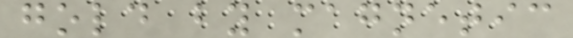gold by magnetic
